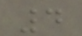4
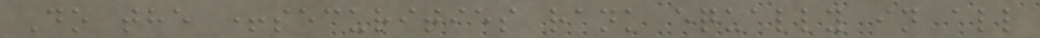Do the +securities rank equally in all
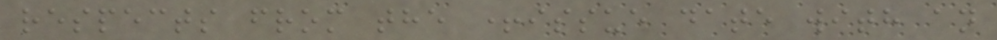respects from the +issue date with an
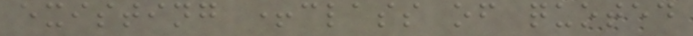existing +class of quoted
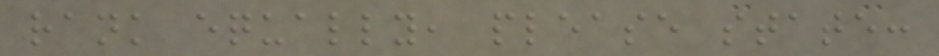rank equally, please state:
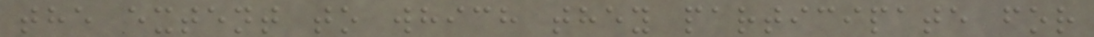the extent to which they participate for
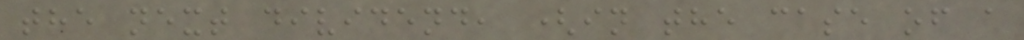the next dividend, (in the case of a
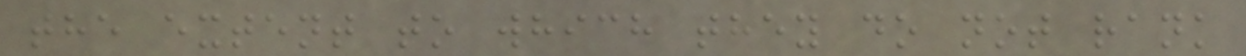the extent to which they do not rank
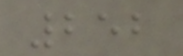252
